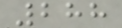288
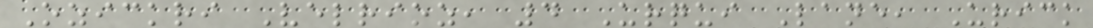Ozickri Velrioz, 4 Urqui Lane, Urick
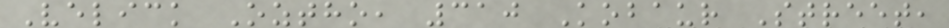Velick Oztho, 310 Kobaur Street,
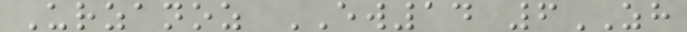Urzanoz EW14 6ZH
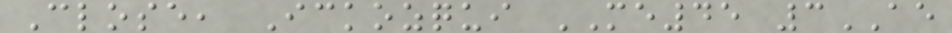Close, Ickozqui ME45 3AE
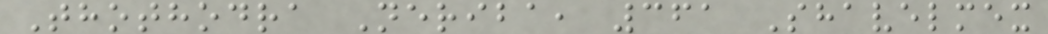Thothodra Neriba, 361 Shavelmex
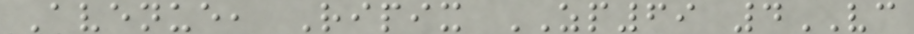Avenue, Ripix ZP69 4VC
